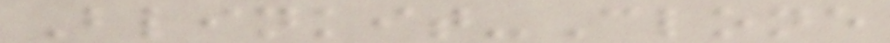Blinkit-Clone
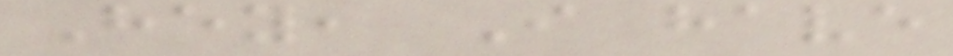Hey, I have
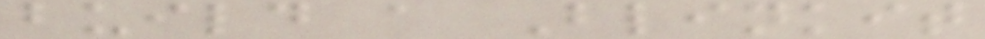build a Blinkit
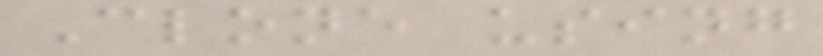Clone using
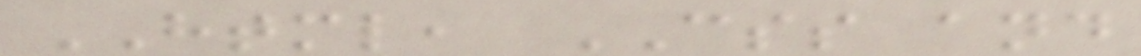HTML, CSS and
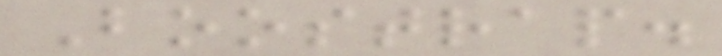Boostrap.
